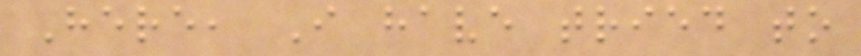Here, I have tried to
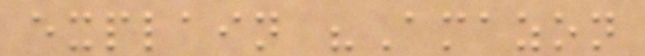explain "Amazon
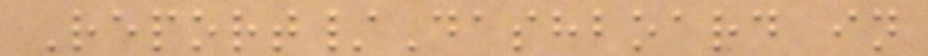Report/Dashboard in
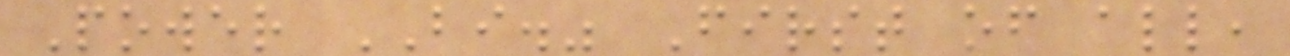Power BI." First of all,
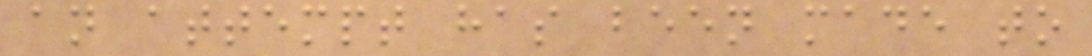an attempt has been made to
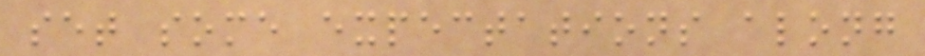set some expectations along
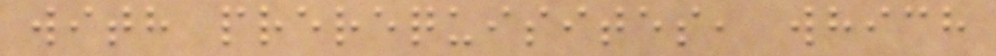with prerequisites, which
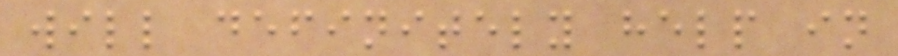will definitely help in
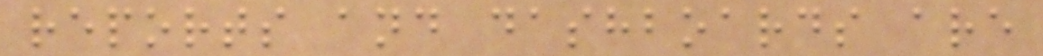reports and dashboards are
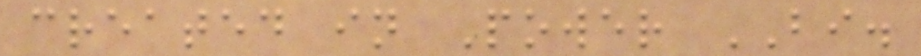created in Power BI.
